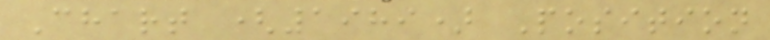Chart (1989) Position
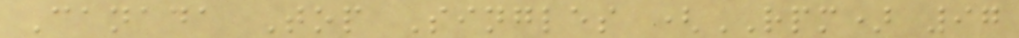Canada Top Singles (RPM) 97
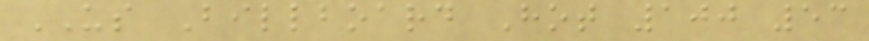US Billboard Hot 100 53
